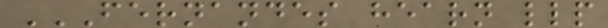FERNANDES HEARN LLP
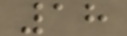18
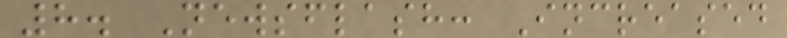8. Newsflash: Increased
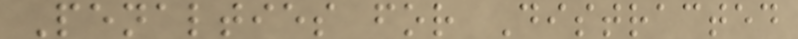Penalties for Distracted
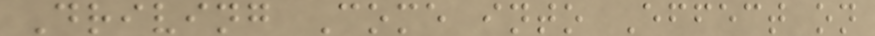Driving Come into Effect on
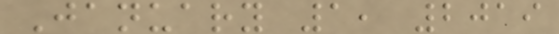January 1, 2019
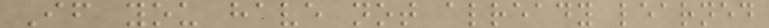If you have not already learned
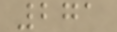271
